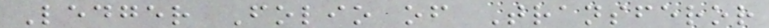Ledger Folio of Transferor
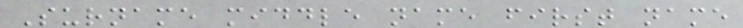Surname middle name first name
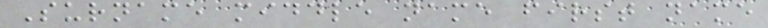Surname middle name first name
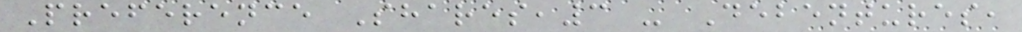Preference Shares,3 - Debentures,
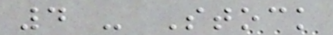4 - Stock
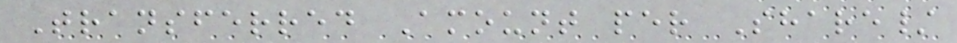Transferred Amount per Share/
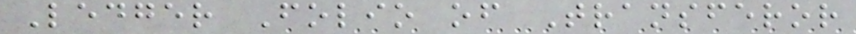Ledger Folio of Transferor
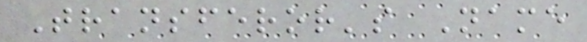Transferor's Name
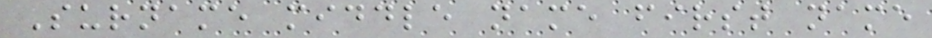Surname middle name first name
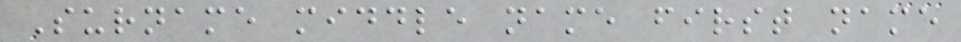Surname middle name first name
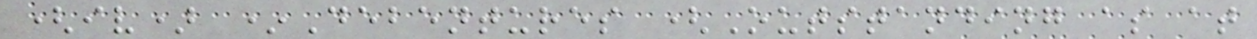(iv) *Debentures (Outstanding as at
